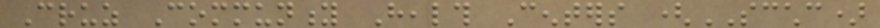Cruz Community Health Centers (SCCHC)
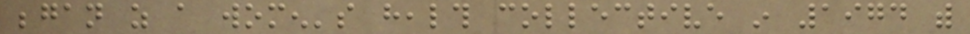began as a women's health collective in 1974 with
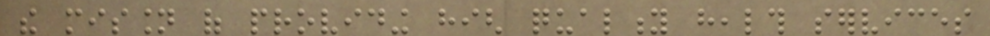the mission of providing high quality health services
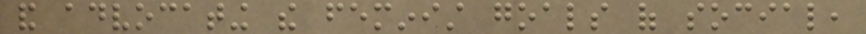and advocating the feminist goals of social,
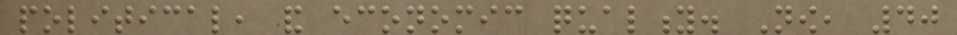political, and economic quality. Now, 40
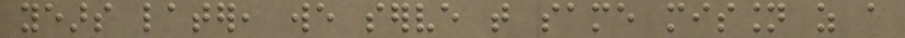years later, we serve that same mission as a
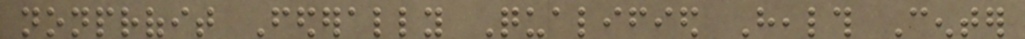nonprofit Federally Qualified Health Center
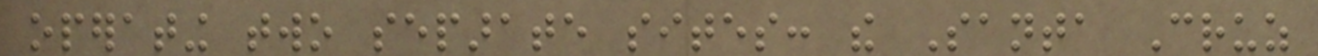operating two separate sites: the Santa Cruz
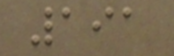191
